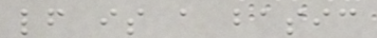lf is a basic
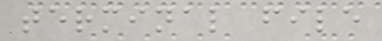terminal file
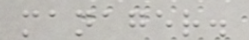manager.
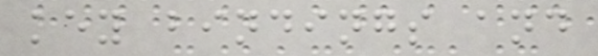key bindings and
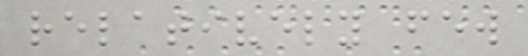relatively few
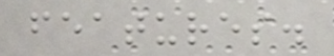features.
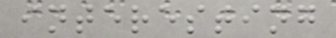interesting
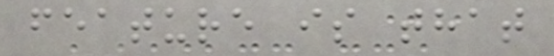feature is that
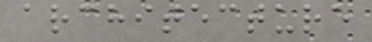architecture
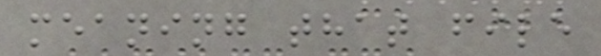meaning that file
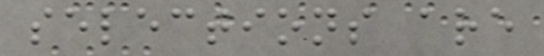selections are
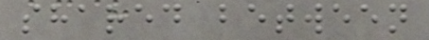shared between
